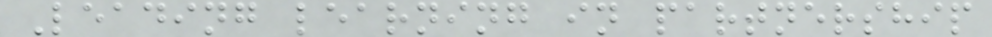Leading learning in partnership
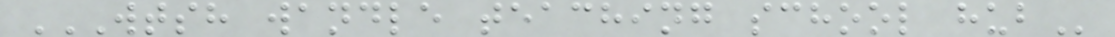WTSH WANDLE TEACHING SCHOOL HUB
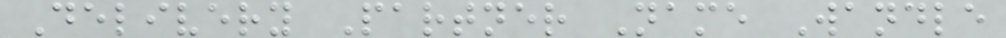Delivery Partner Name Wandle
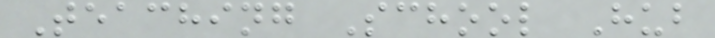Teaching School Hub
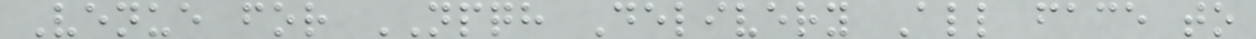Venue for NPQH Delivery All face to
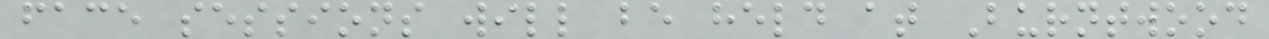face sessions will be held at Burntwood
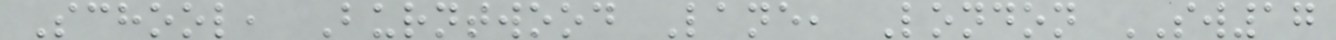School, Burntwood Lane, London SW17
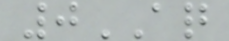0AQ
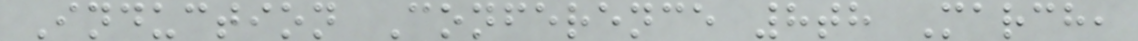Induction Conference 8th March,
